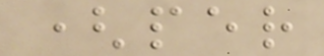(per
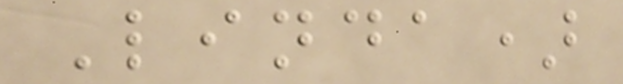Linda)
